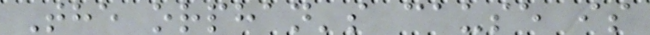The orphan's cause is
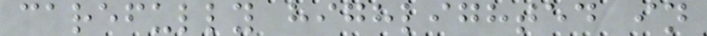carefully highlighted in
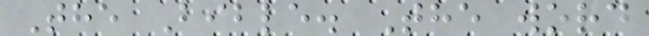The Bible. The word
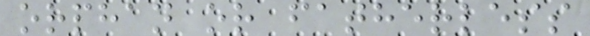orphan or fatherless
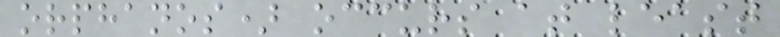orphanos) occurs at least
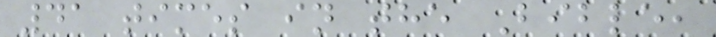41 times in the Bible,
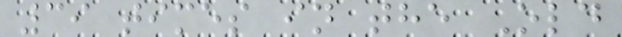39 times in the Old
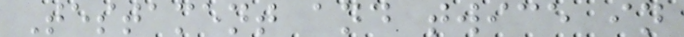Testament and twice in
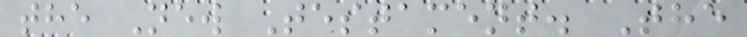the New Testament. The
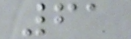61
